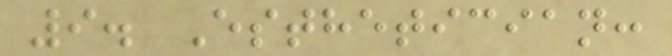9. Esthetician:
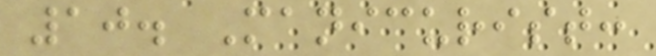10. Manicurist:
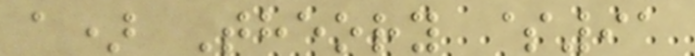a) Theory $91
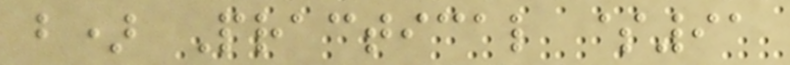b) Practical $91
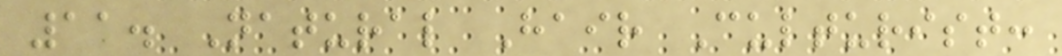11. Natural Hair Culturist:
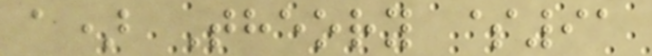a) Theory $91
